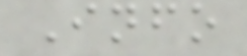Info
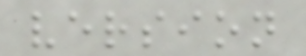version
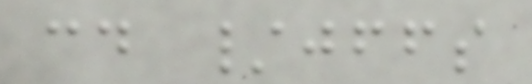cd /jffs
